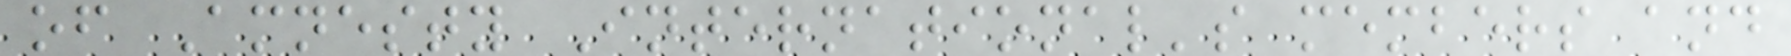of Amnesty International's members and
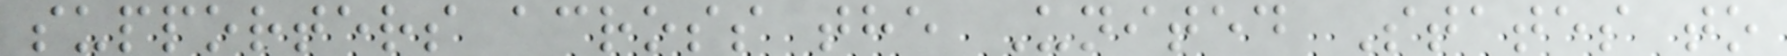supporters across the United States to
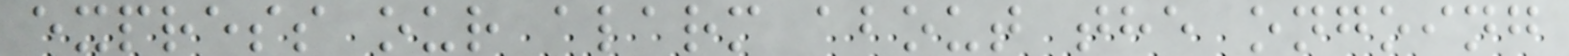express our alarm about the ongoing
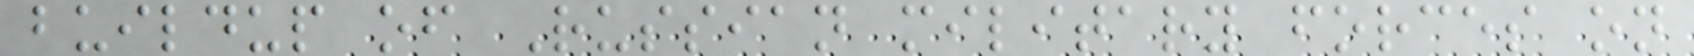buildup of Russian military forces on
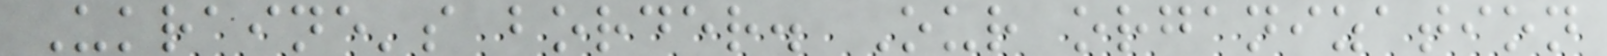Ukraine's border. Our organization
